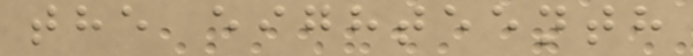the eighteenth
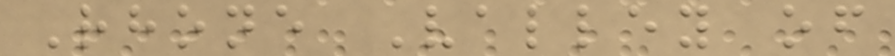Rhone Valley of
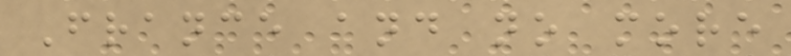France and no more
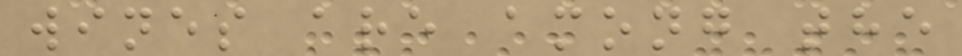wines are among the
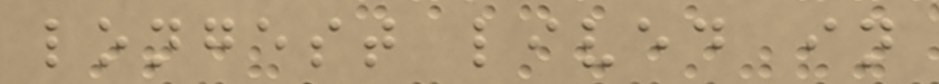longest lived in
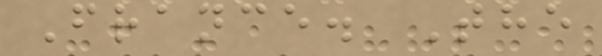France. The
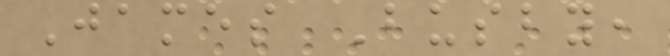James Busby,
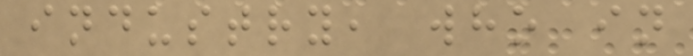industry, who in
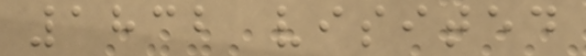1832 visited
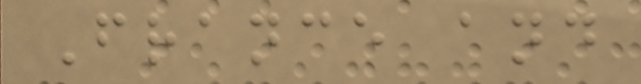France and
